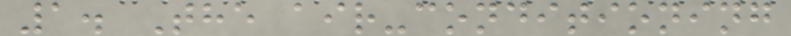1. The air-conditioning
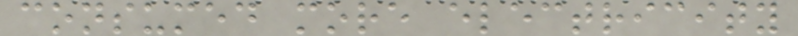consumed more electricity
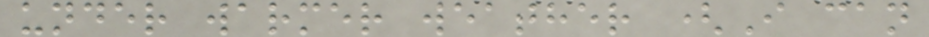under warmer weather (I can
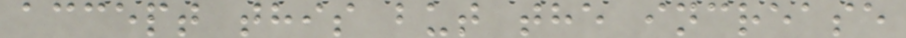accept this but the increase
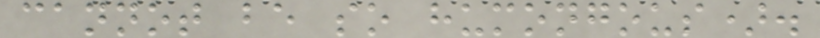cannot be so humongous).
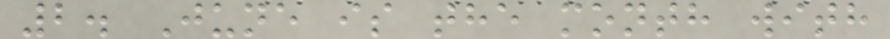2. June is the month with
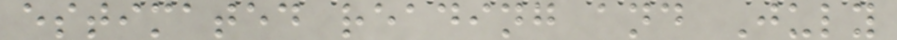estimated reading and July
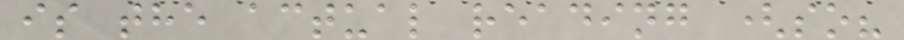is the actual reading (so?
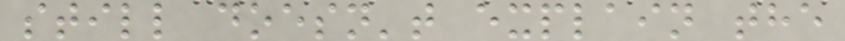still doesn't explain the
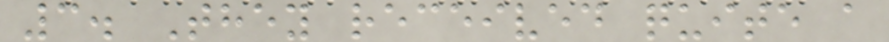3. They received quite a
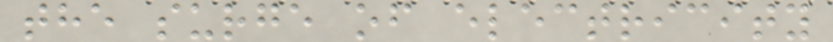the surge of electricity
